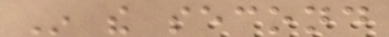In the second
